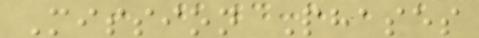Mission Phases
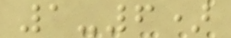1-6)
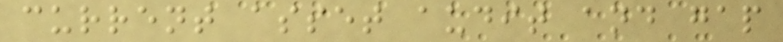current asset audit and gap
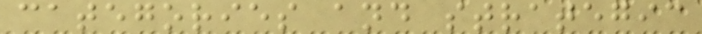categories and strategic
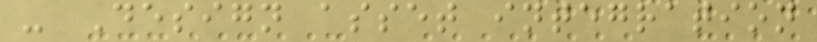- Design asset integration
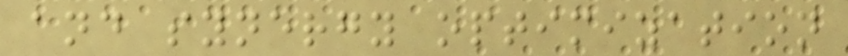and synergy optimization
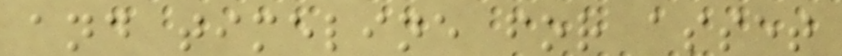and timeline for asset
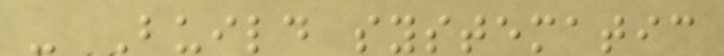- Build systematic
